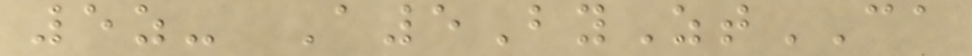5z- A5ByZtCA
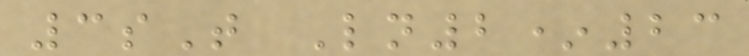3sT Ln2*23
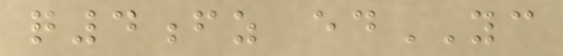q4fz edYC
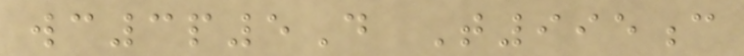wc3p5D T995c
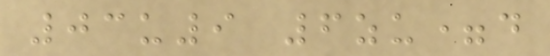03u9 6zu=d
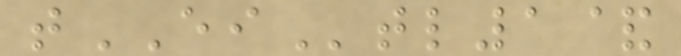tEItl1&
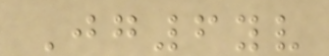Jg6yv
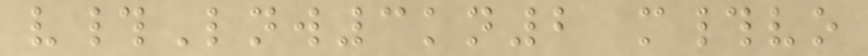v#Lnw3kn2 m#vo
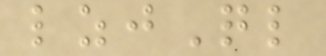lzjQl
